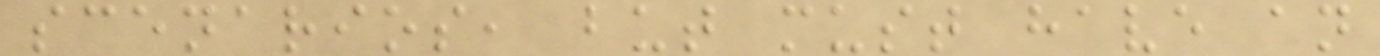scenarios, but must have an
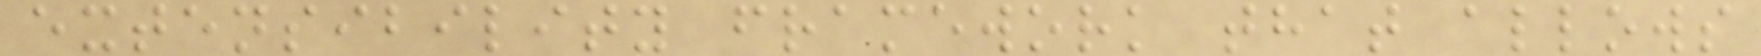extensibility framework that allows
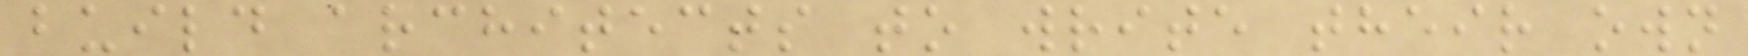build architects to write their own
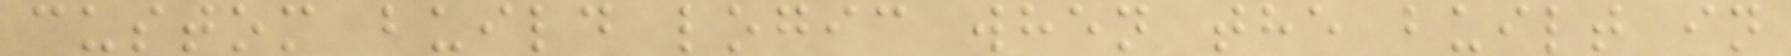custom build logic when the built in
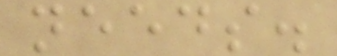needs.
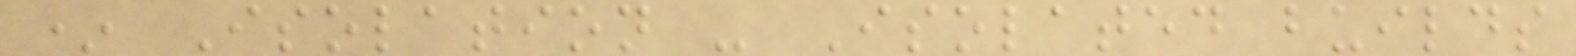* Isolation - Isolated builds
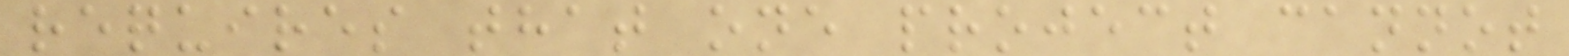requires that one project cannot
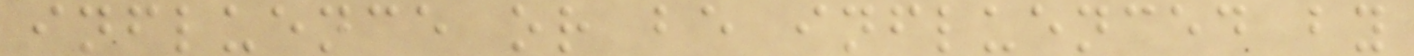influence or be influenced by
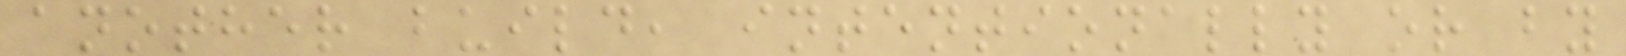another build, intentionally or by
